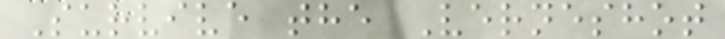Survive the Verneshot
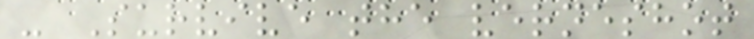- Survive the verneshot
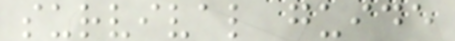survival guide
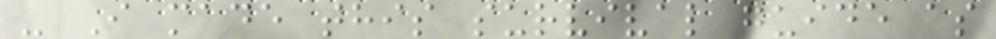- I made this survival guide as
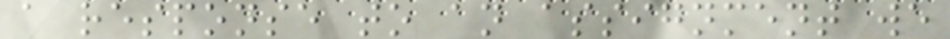a response to an assignment we
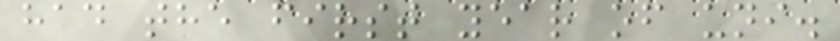had the first year of uni.
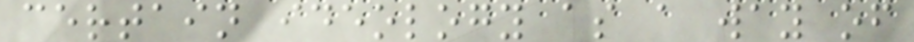certain ideology as a way of
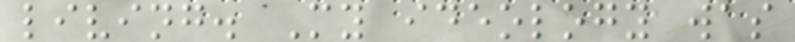living. My ideology was
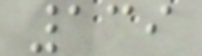139
